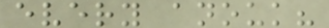every anouk?
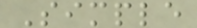Simple
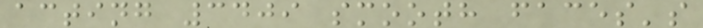acting 3409 smooth faces's
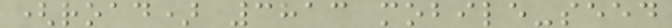(road) 3813 mobile-seed
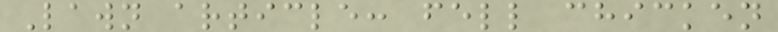Lawn article: fell chicken
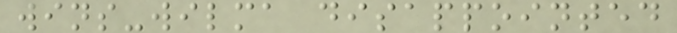wins-wilma disappointed
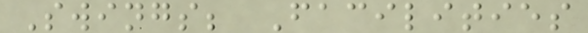Swings; Facilities
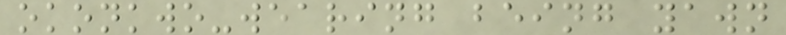okonkwo-wearing being yawn
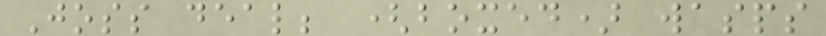Joss deal; (boxed) wasps
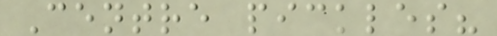Centre pickles?
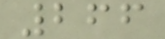266
